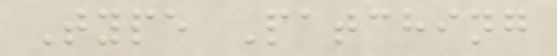Type Patching
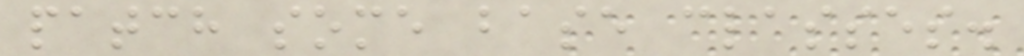patch some base classes.
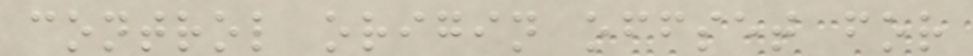control origin offset for
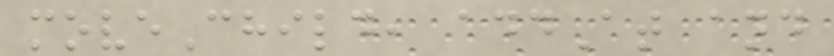moveChild, addAt and
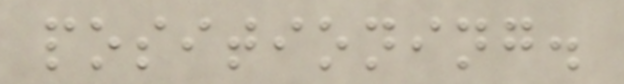positioning.
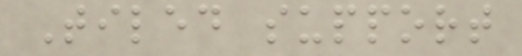Tiled support
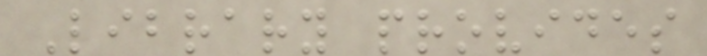Library provides
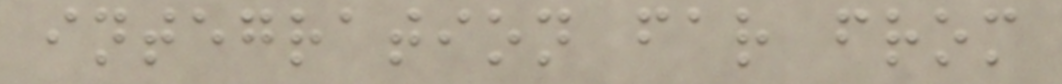integration far from
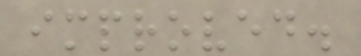improved.
